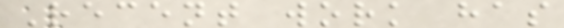Recent work has
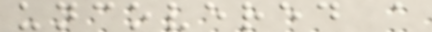uncovered a
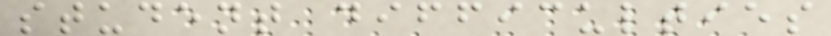student difficulties
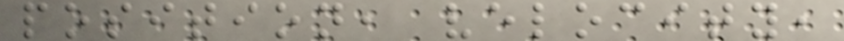position, velocity,
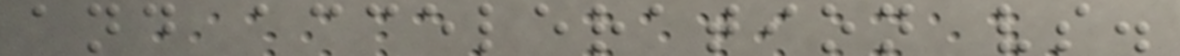and acceleration vs.
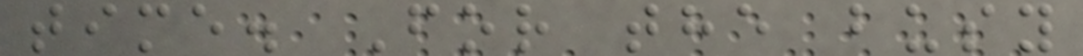time. For the busy
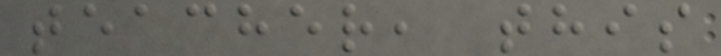teacher, this
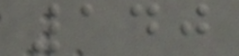140
